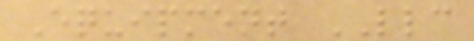Equipment LLC
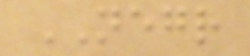NEGR
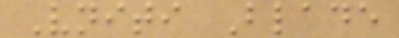Vniti Blade
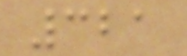321
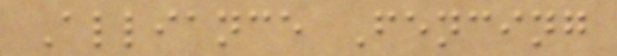Alliance Fencing
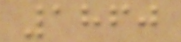1860
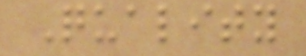Quality
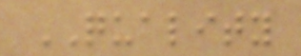QUALITY
